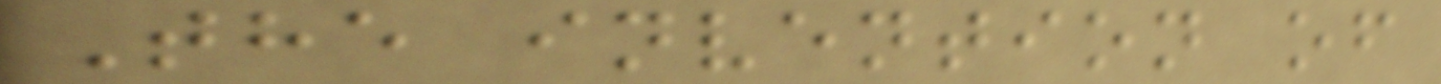The invention of
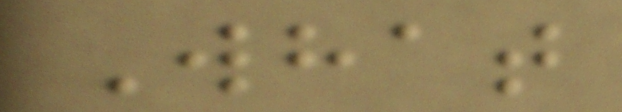What
